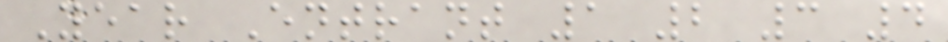Year Entrant 1 2 3 4
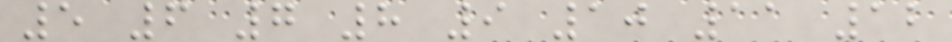5 6 7 8 9 10 11 12
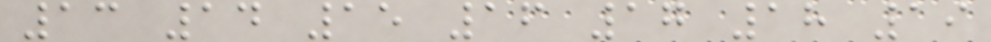13 14 15 16 17 18 19
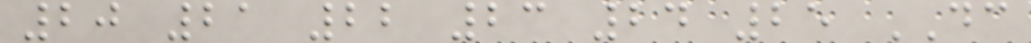20 21 22 23 24 25 DC
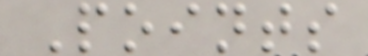Points
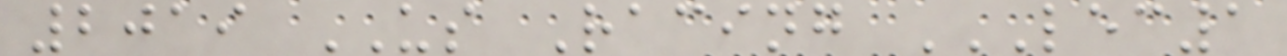2019 US Racing LEC1
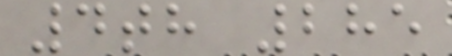4th 285
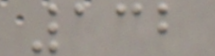132
